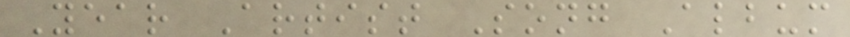Year Artist Song Album
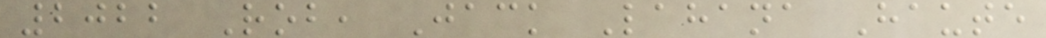2022 Rob, Jack Lahana Haute
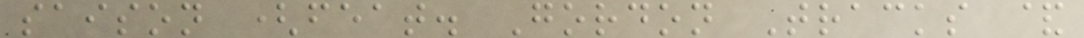saison (feat. Gordon Tracks &
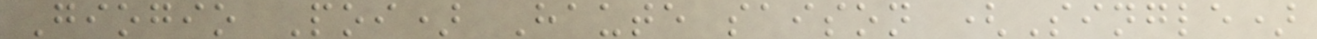Giogio Poi) Haute saison (Single)
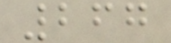267
